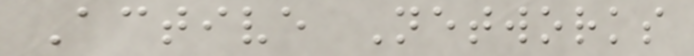Active Networks
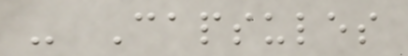- Capsules
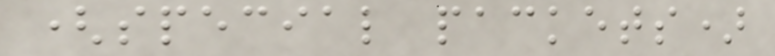(special packets)
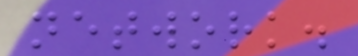network.
